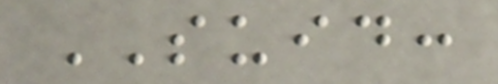SUID:
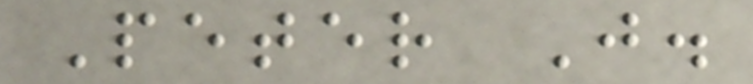Peter J.
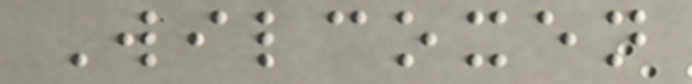Wilcoxen
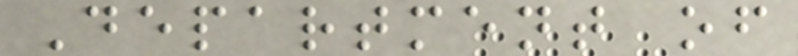Department of
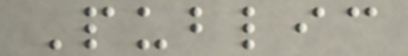Public
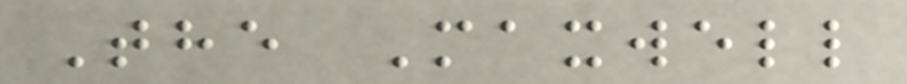The Maxwell
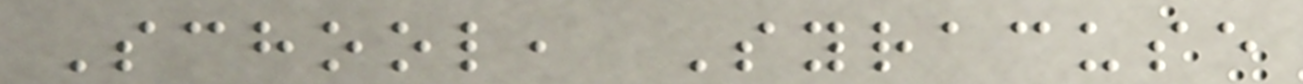School, Syracuse
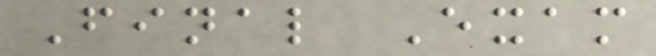Final Exam
